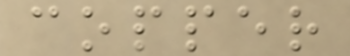copper
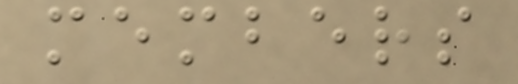members
